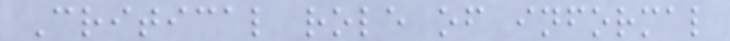Critical role of informal
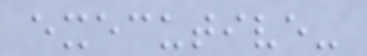executive-
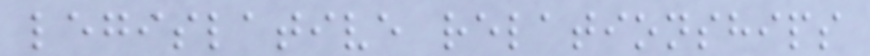legislative relationships
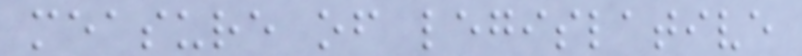measure of legislative
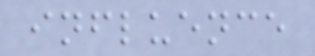influence
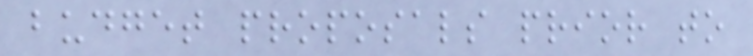budget proposals prior to
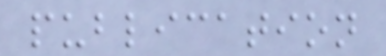publication
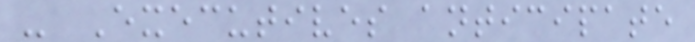- Executives anticipate
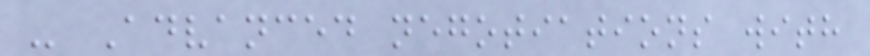- Advanced negotiations with
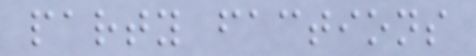party factions
